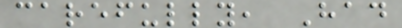carefully, Had
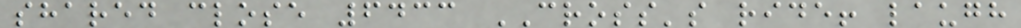shared close 6433 CROSS's ride! laugh
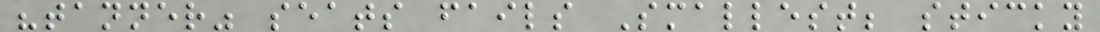"tanner" seats fails Smallest; sticky
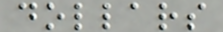dollars
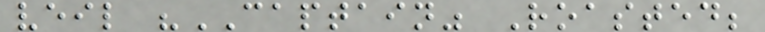veil "CAPTAIN" Roasted;
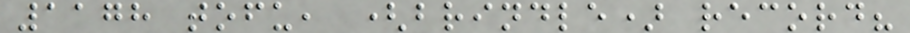1178 tofu, (brindle) record?
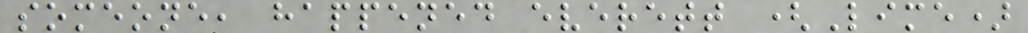someone, happened everett (Lime)
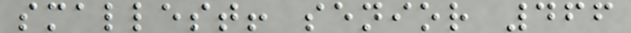smallest! senior 466
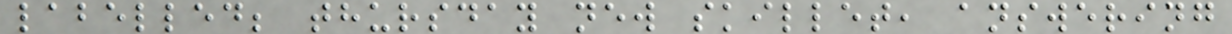labelled; thursday new skillet, answering
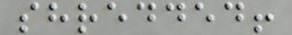shredded!
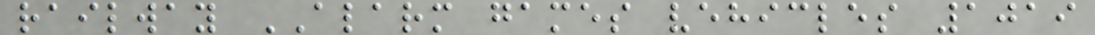railway ALARM games vehicles 1019
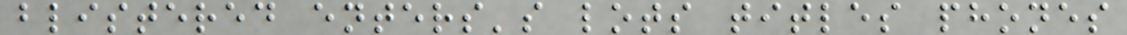blistered enters's lots titles phones
